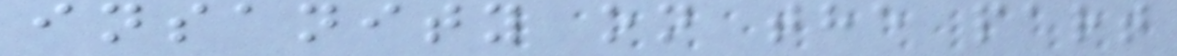insanity on the part
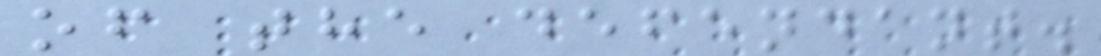of the defendant.
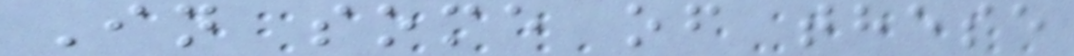In some of these
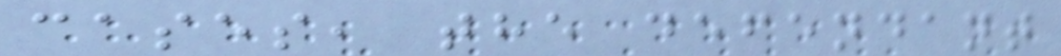cases, the defendant
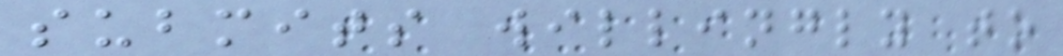submits willingly to
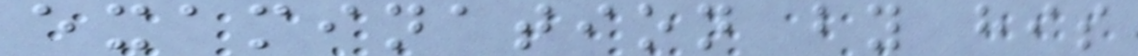examination by his
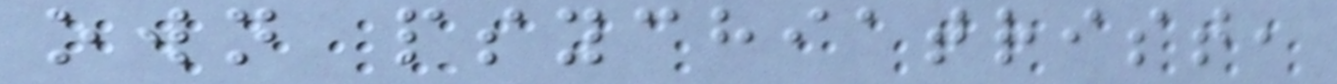own psychiatrist,
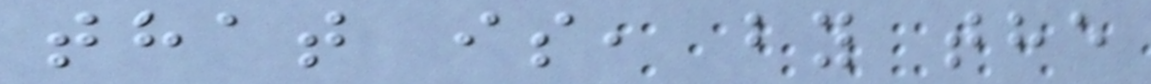that is, by the
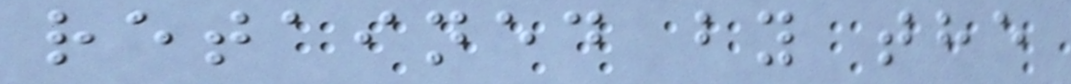retained by the
